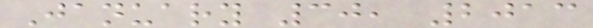January 30, 2013
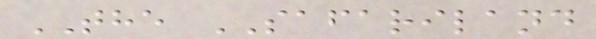THE SAFARILAND
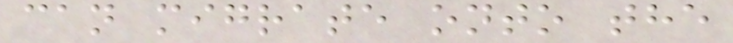can migrate onto the
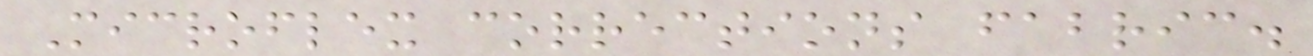Microflex corrections fabric.
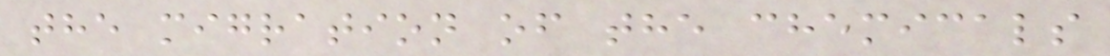the migration of the chemicals
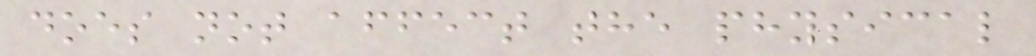does not affect the physical
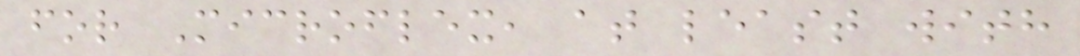for Microflex, at least with
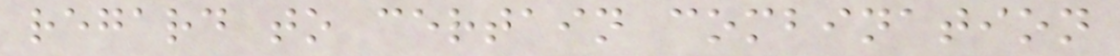regard to certain combination
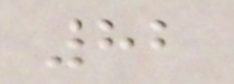82
